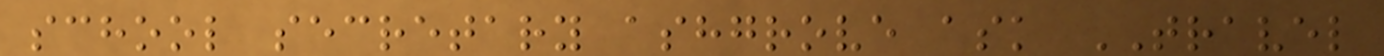school secretary ashgrove ask TRAVEL
